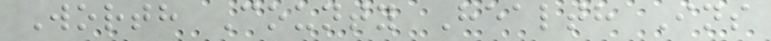Worth County Health Ins
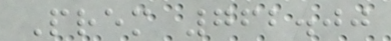Prem 762.00
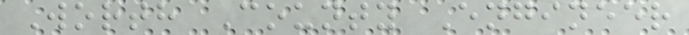Worth County Engineer
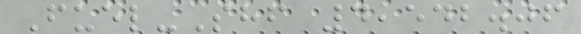Fuel-Shf 4,542.06
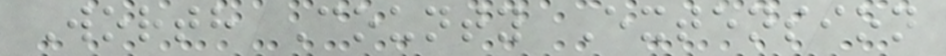Worth County Extension
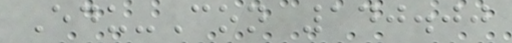Edu-Con 140.00
